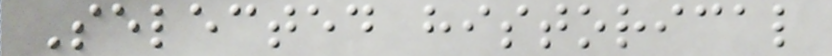Selected historical
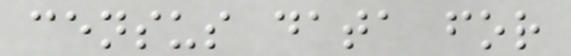census data for
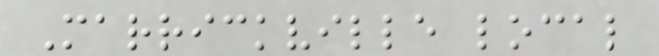Marrickville local
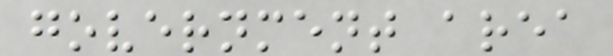government area
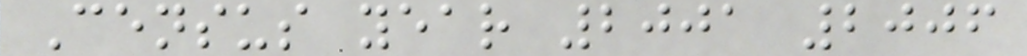Census year 2001 2006
